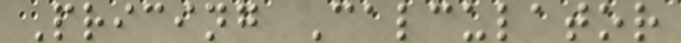Pricing Calculator
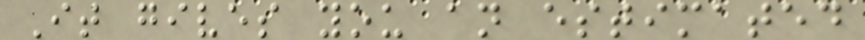It gives you an estimated
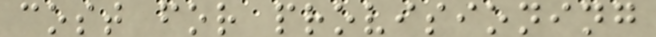cost for provisioning
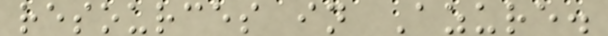resources in Azure.
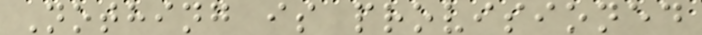Nothing is provisioned
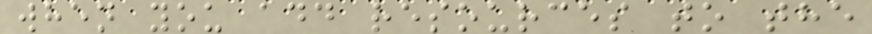when you add resources to the
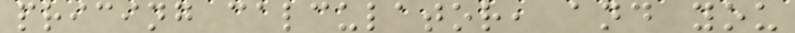pricing calculator, and you
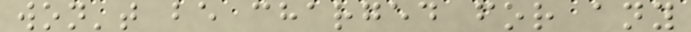won't be charged for any
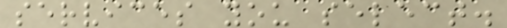services you select.
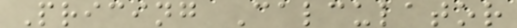Pricing Calculator
